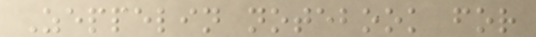Zeppelin notebook for
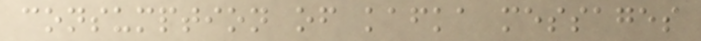consumption of kafka messages
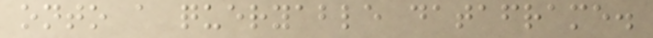onto a queryable dataframe.
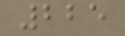225
